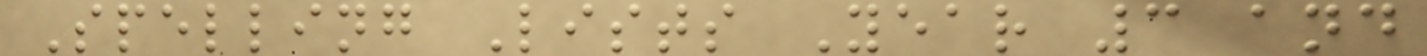Spelling Lists Year 3 and
